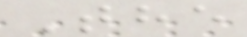The
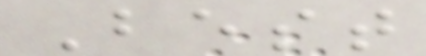Best
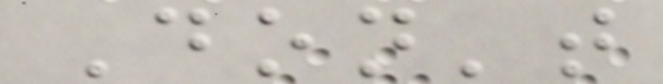Don't
